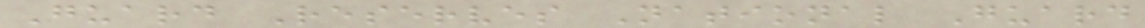Guard Reserves National Guard
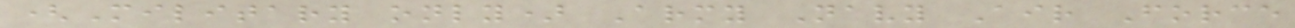(Military only) Army Navy Air Force
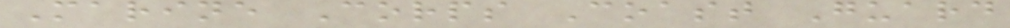Marine Corps Coast Guard
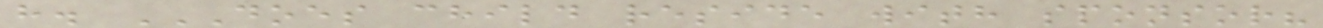h. DOES CHILD RESIDE WITH SPONSOR?
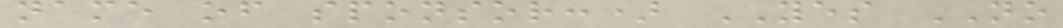name of sponsor:) YES NO
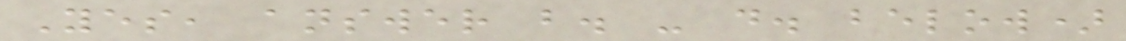Yes, answer b. - d. below)
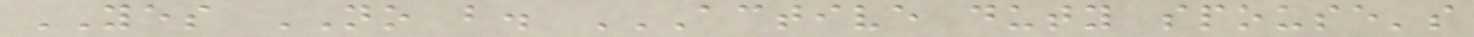YES NO b. ACTIVE DUTY SPOUSE'S
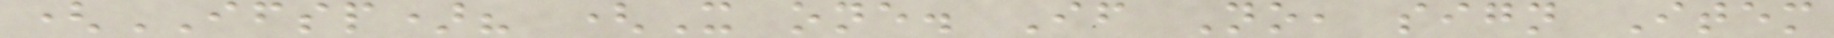(IFSP)? (X one. If No, sign Item
